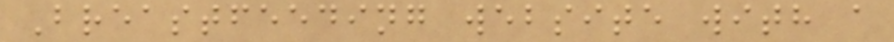Breastfeeding website with a
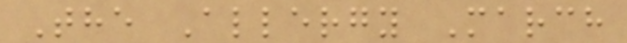The Allergy March
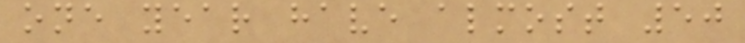one year have almost 50
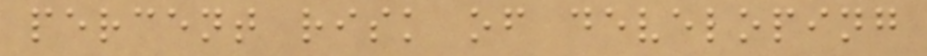percent risk of developing
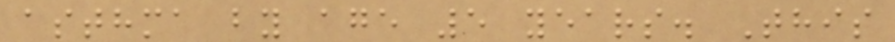asthma by age 5 years. This
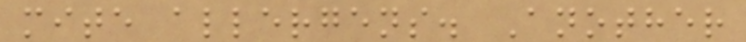mite allergens. Another
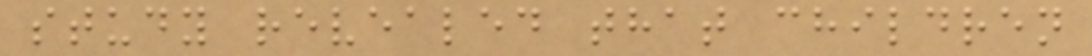study revealed that children
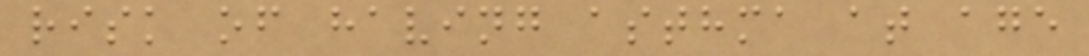risk of having asthma at age
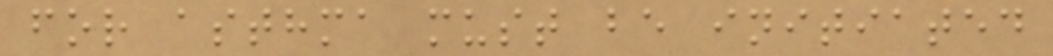for asthma must be initiated
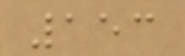153
